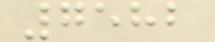7582
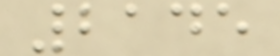2145
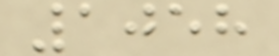1058
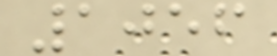1056
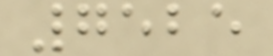7525
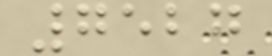7527
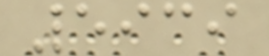5939
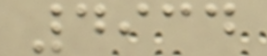4934
